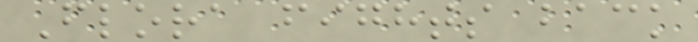Flora fights back
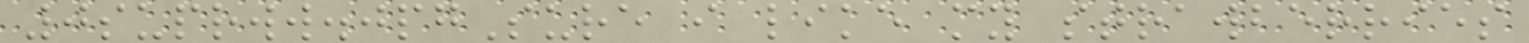0suprww.jpgSure i like my strawberries
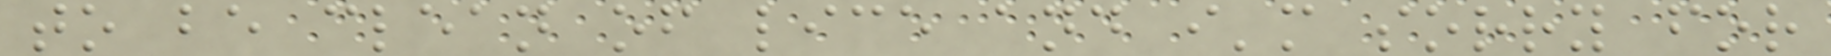to be clean of lice and i'm sorry for
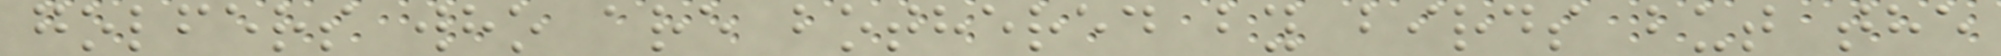golfers who are bothered by birds but the
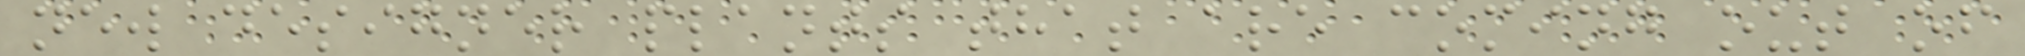new designer plants that are coming out of
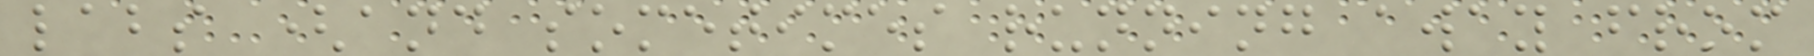labs (and sometimes running away from
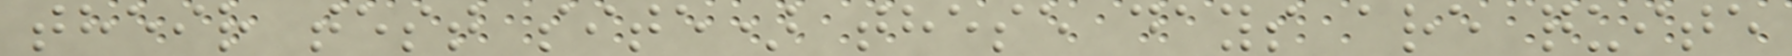their test site) these days are quite
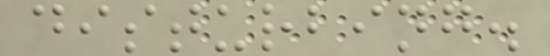disturbing.
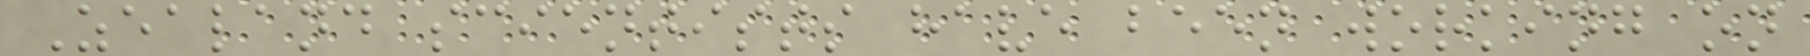Zealand scientists have been working on
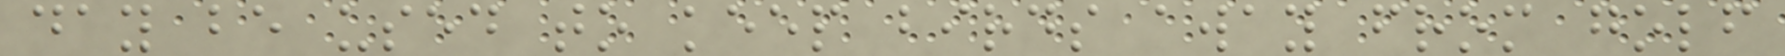day be used to keep birds away from golf
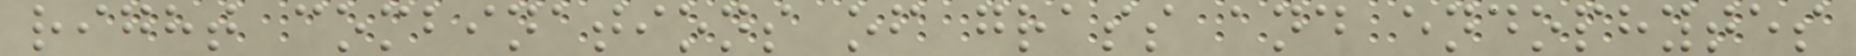right combinations of grass and endophytes
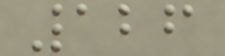126
